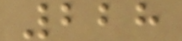228
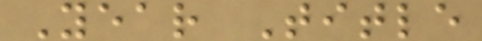Year Title
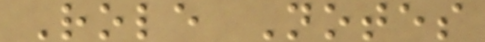Role Notes
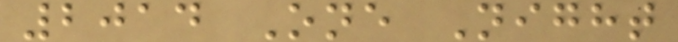2014 One Night
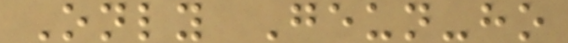Only Geun-ho
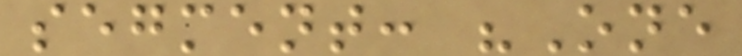segment: "One
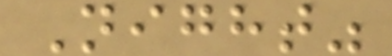Night"
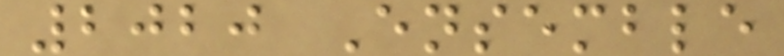2020 Ensemble
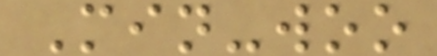Min-woo
